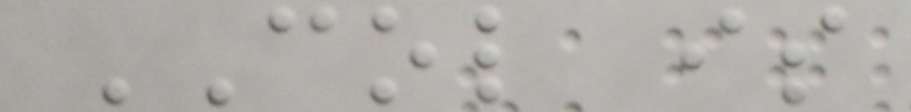COL is
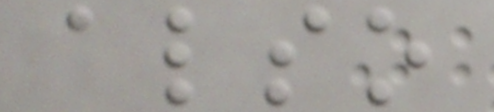also
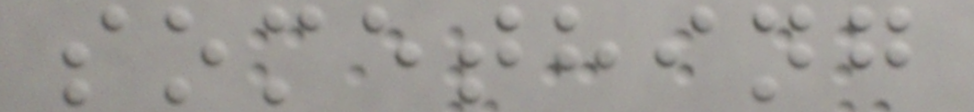something
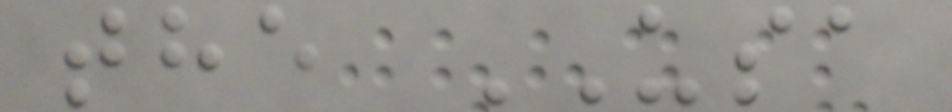the USA
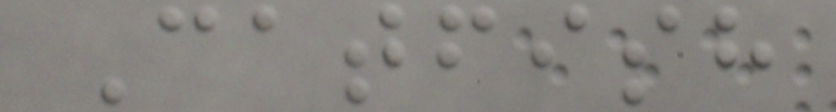Catfish
